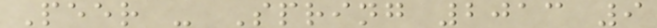Peer - Spring 2013 9
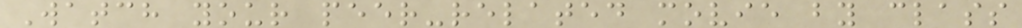Watch your peer-related movie by class
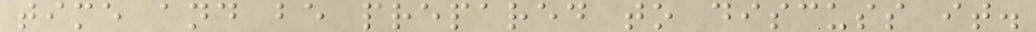time and be prepared to discuss it.
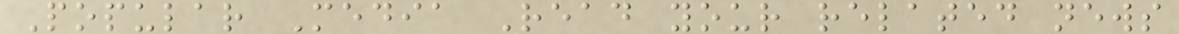Popular Media Read your related news
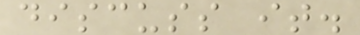discuss it.
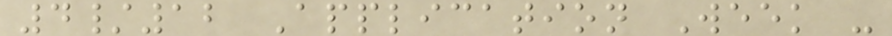4/12 Application Week -
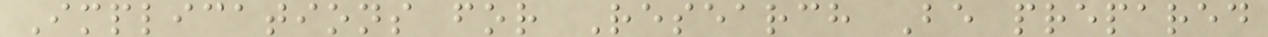Implications for Research Be prepared
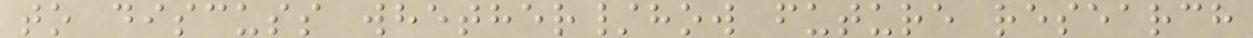to discuss whether/how future research
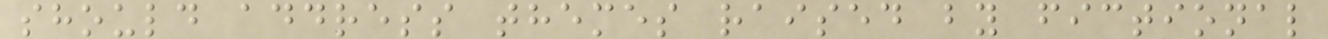should address themes raised by fictional
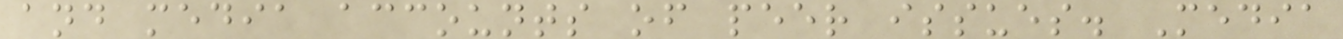and media accounts of peer issues. Media
